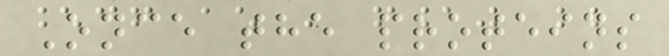Once the proteins
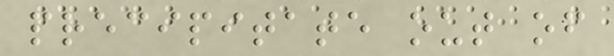precipitate out of
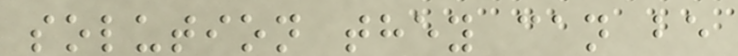solution they can be
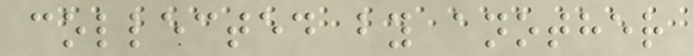collected by another
